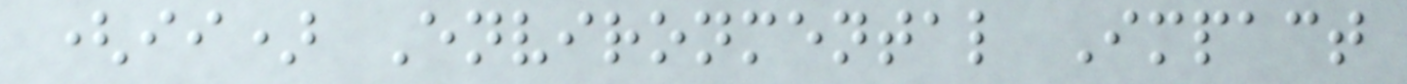(ii) Environmental Impact
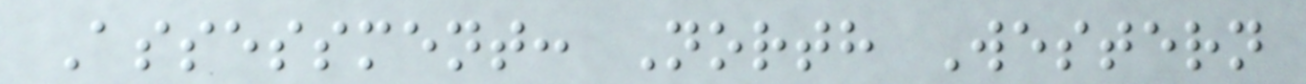Assessment: North Western
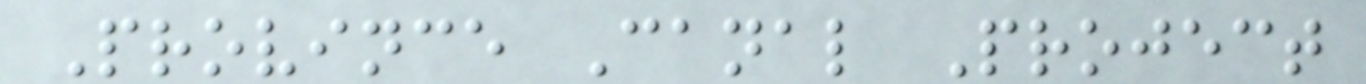Province Canal Project
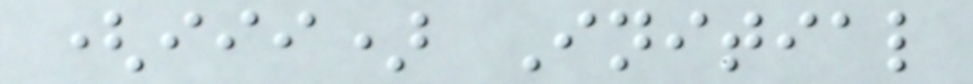(iii) Initial
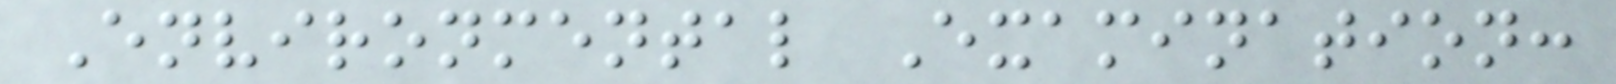Environmental Examination:
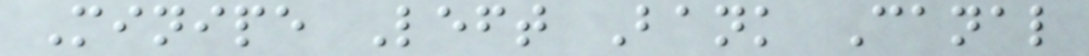Minipe Left Bank Canal
